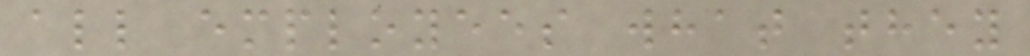all employees what they
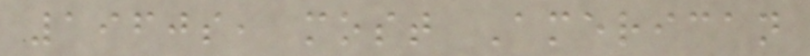1960s, most American
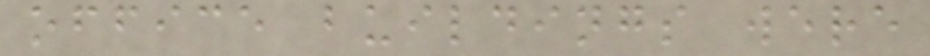office buildings were
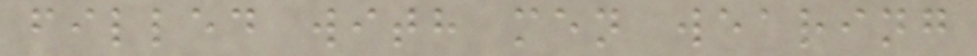filled with men wearing
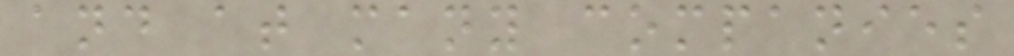and at many companies
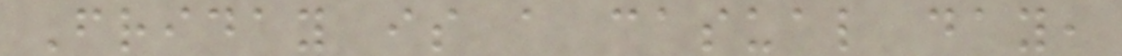Friday is a casual day,
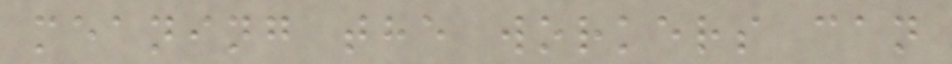meaning the workers can
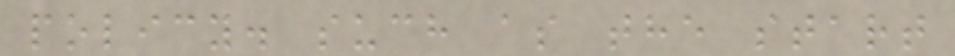policy. such as the start
